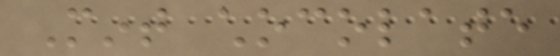Mint chocolate
